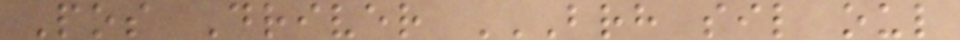Pos Driver BRH SIL OUL
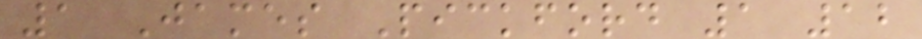1 James Pickford 1 12
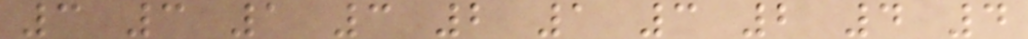3 3 1 3 2 1 3 2 4 4
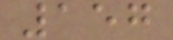157
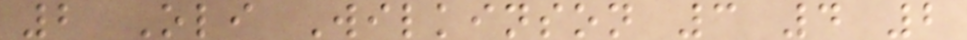2 Oli Wilkinson 3 4 2
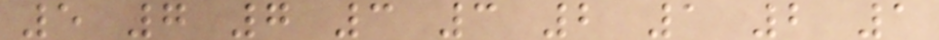5 7 7 3 3 2 1 2 1
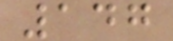147
